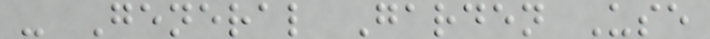- General Garden Use
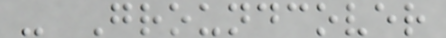- Groundcover
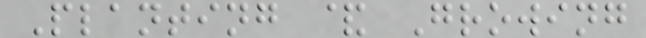Planting & Growing
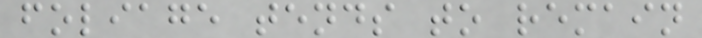foliage tends to remain
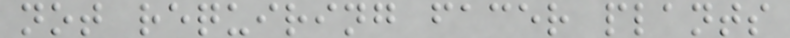not requiring facer plants
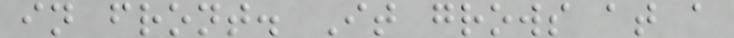in front. It grows at a
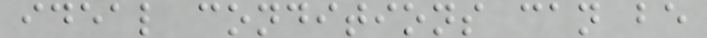ideal conditions can be
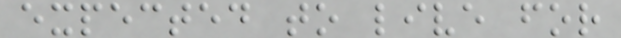expected to live for
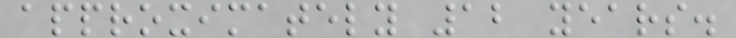approximately 12 years.
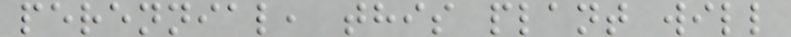perennial, this plant will
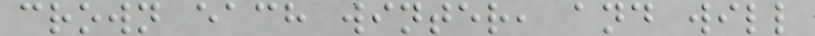crown each winter, and will
